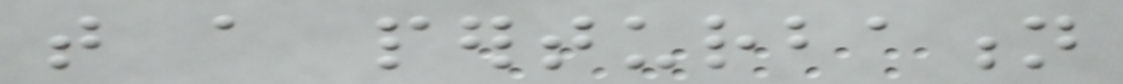that a perturbation
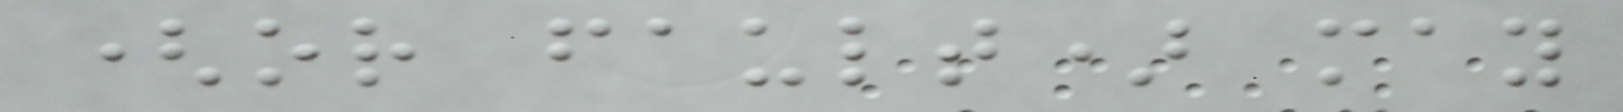(or fault) may
